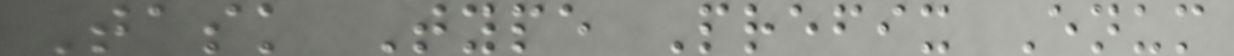Task Type Prefix Enum
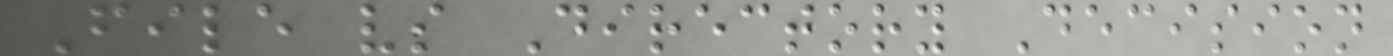File vs Directory Decision
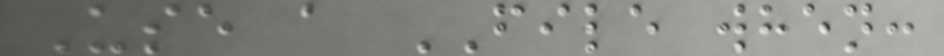Use a FILE when:
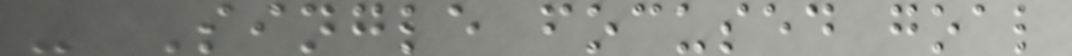- Single focused goal
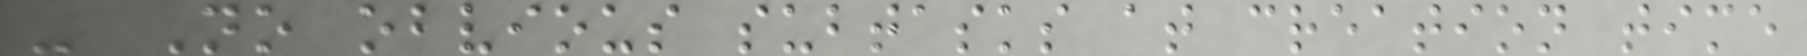- No obvious subtasks at creation time
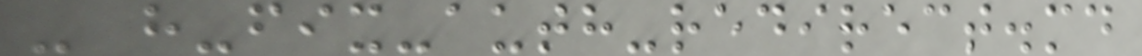- h-fix-auth-redirect.md
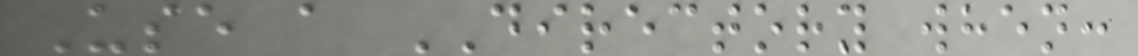Use a DIRECTORY when:
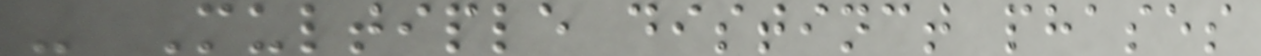- Multiple distinct phases
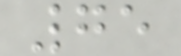75
